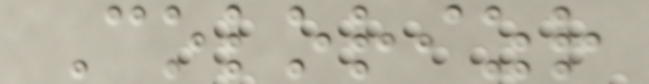Colorizr
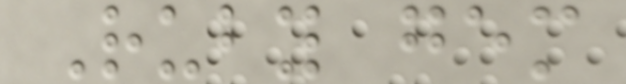Ruby gem
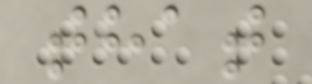that
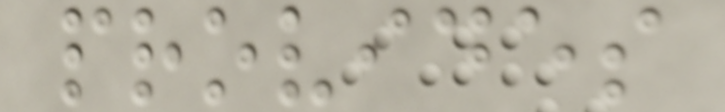provides
